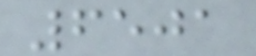6501
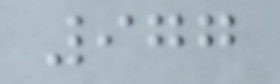977
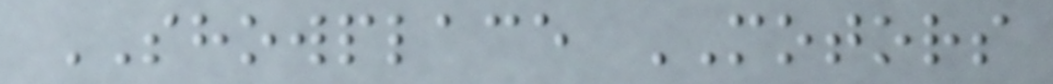SHOWPLACE MOTORS
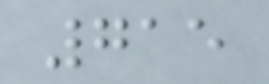715
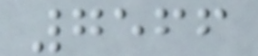7566
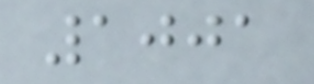1001
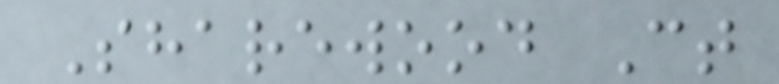Sharewood Ct
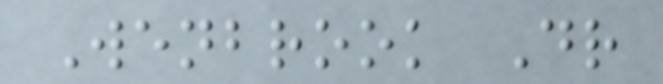Wenbrook Dr
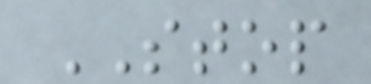STOP
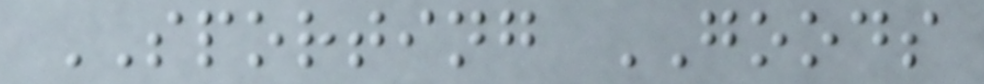SPORTING GOODS
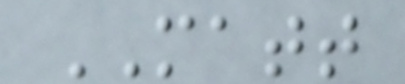MATT
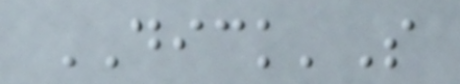DICK'S
